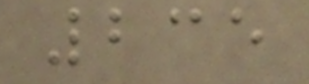235
